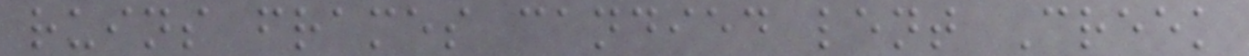ruins frames candied lent Creek
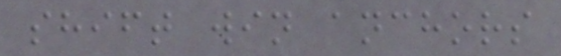shift win anchors
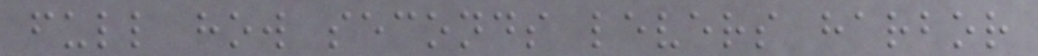full how seconds levers harbor
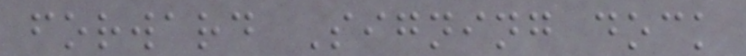forward Signing dock
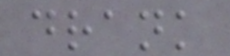drank
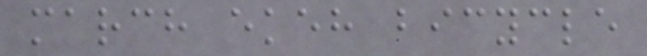march ekeh bicycle
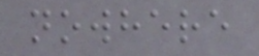nowhere
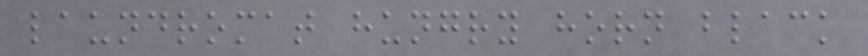laundromat hungry horn black
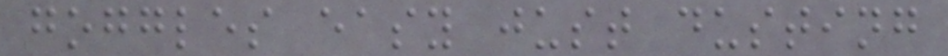goggles easy just dusting
